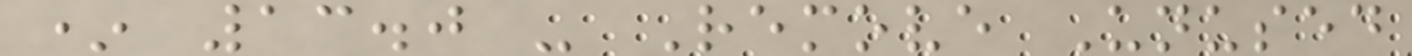* 13.0 - Remove Unused
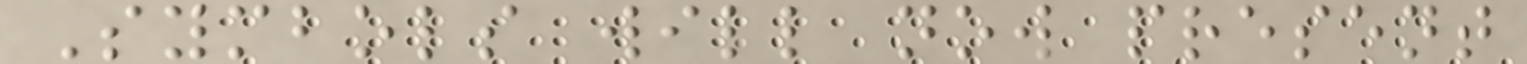Symbols will now present
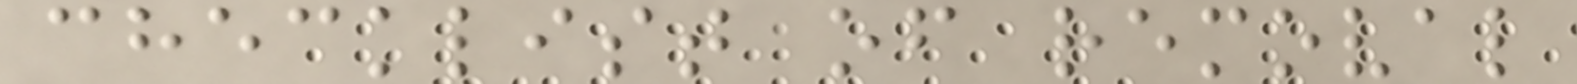checklist of removal
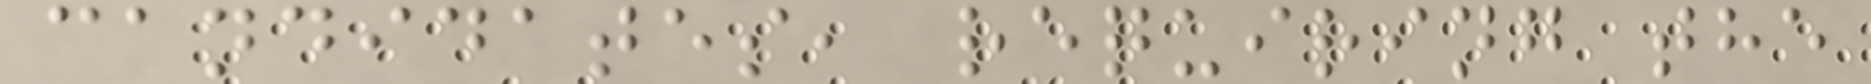candidates, requiring the
